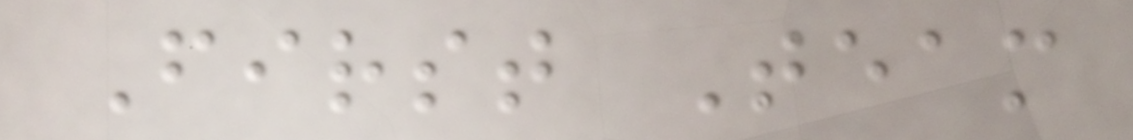First Team
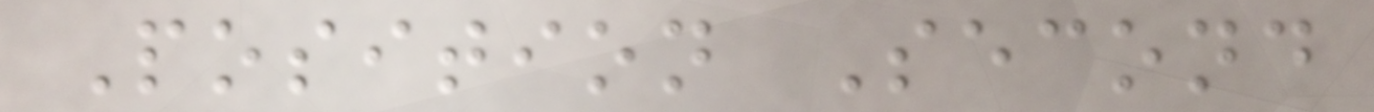Position Second
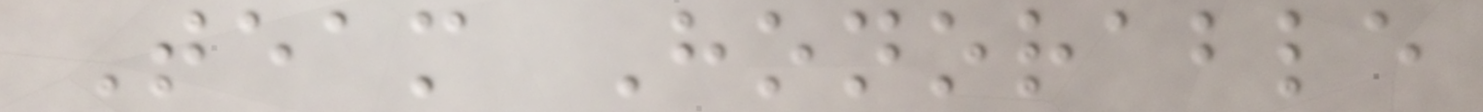Team Honorable
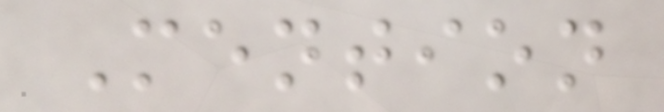Mention
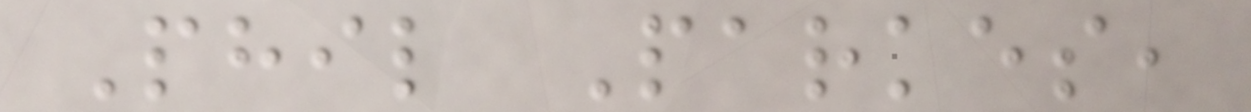Phil Parkes,
